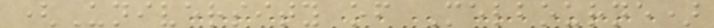(University of Melbourne)
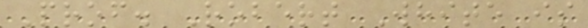Prof. Robert White is
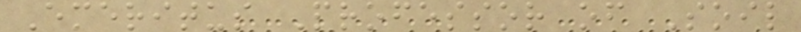Emeritus Professor of Soil
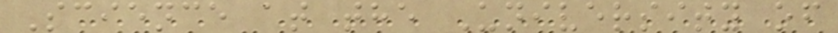Science at the University of
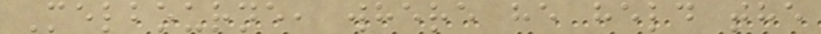Melbourne, where he held the
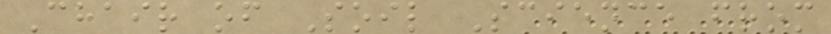Chair of Soil Science from
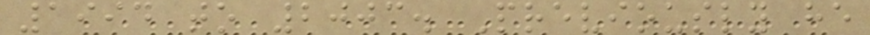1994 to 2003. Previously he
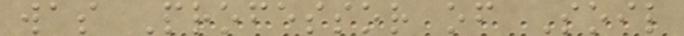was Professor of Soil
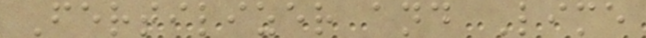Fertilizer and Lime
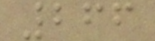266
